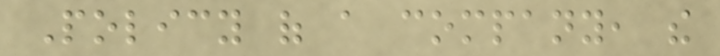Policy of a company, the
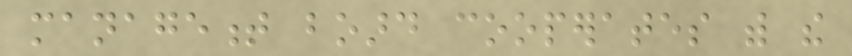management board cooperates with the
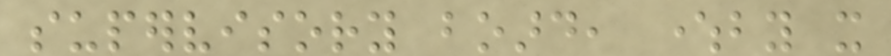supervisory board, whereby it
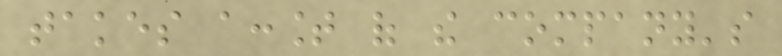takes account of the company's
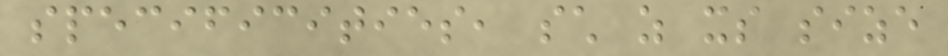specificities, such as its size
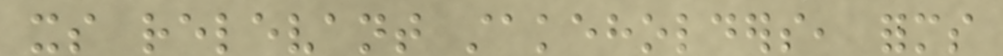its relevant stakeholders, forms
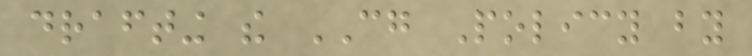drafting the CG Policy by
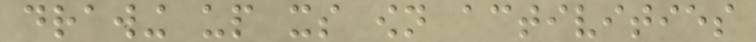drawing up its own activities
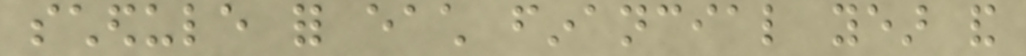schedule for each financial year and
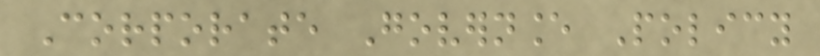Corporate Governance Policy
